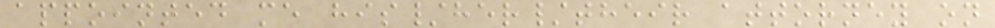appointed me his/her/their attorney on
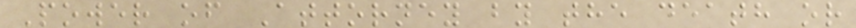Power of Attorney by the death or
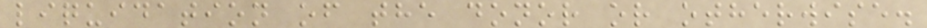liquidation of the donor or otherwise.
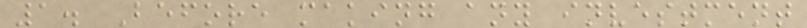1. Before making any investment
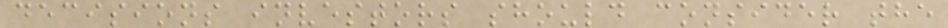decisions investors should consider the
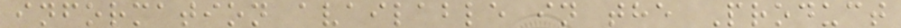information available in the Product
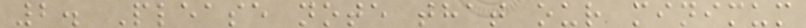2. Please note that our minimum
